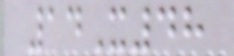14X48
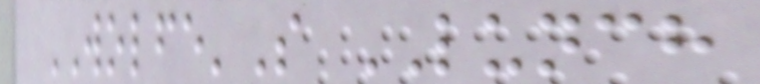WOLFE'S LUNCH
